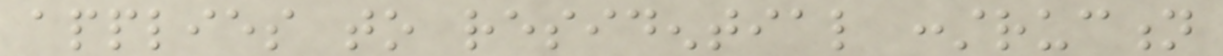applies to residential construction
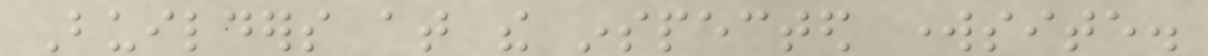Builders at the inspected worksite.
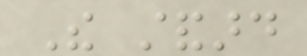The standard
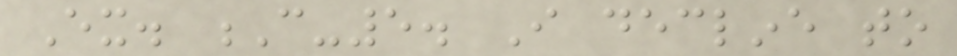Ex. C-5. I decline to
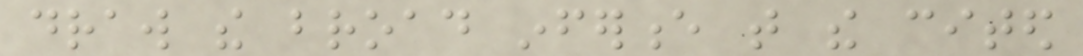draw the broad inference that the cited
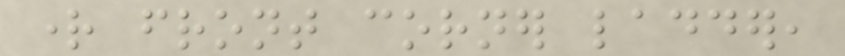right front corner ladder,
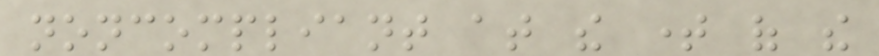noncompliant at the time of the
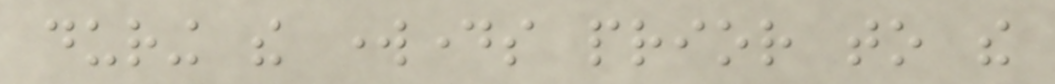during the workdays prior to the
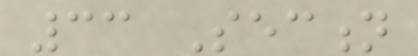33 Section
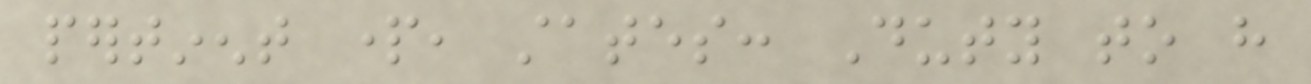pertinent part, states: Duty to have
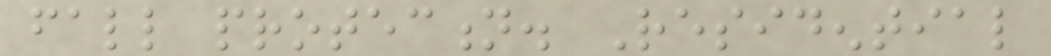fall protection. Residential
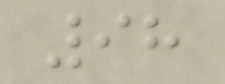98
